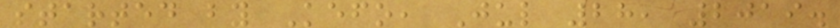started by Kefo, Jul 28, 2019.
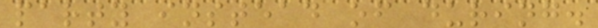party instead of during.
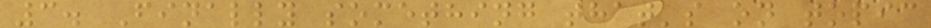3. Finally something that's on topic
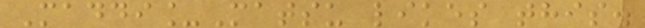Maddi_Matsu likes this.
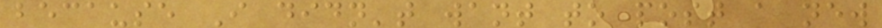because I didn't want to post a new
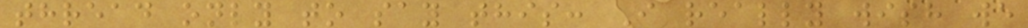thread only to say this: I really wish we
